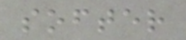softer
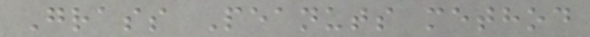Grass Peanuts method
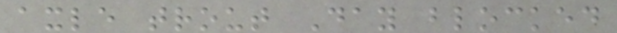axle trout Day blocked
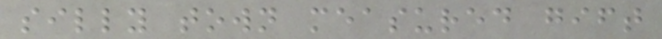silly town measured gift
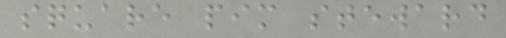square pim steward
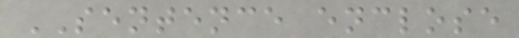SENTENCE enclose
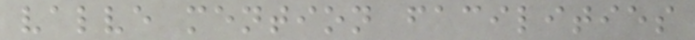valve mention facilities
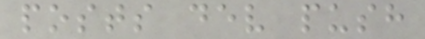posts dev push
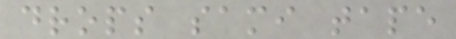drops sami tape
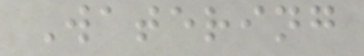Watering
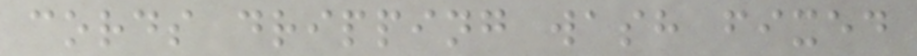cords dripping wash fixed
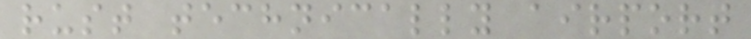rust technically airport
